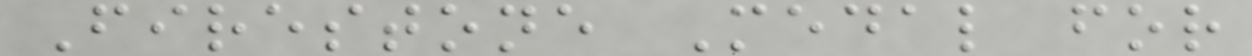Firestone Medal for
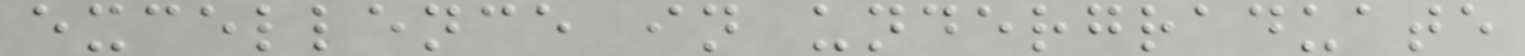excellence in undergraduate
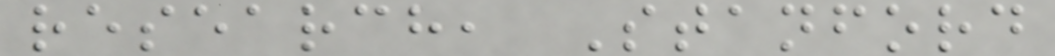research, Stanford
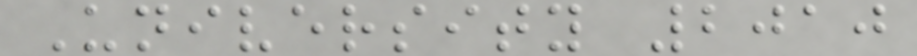University 2010
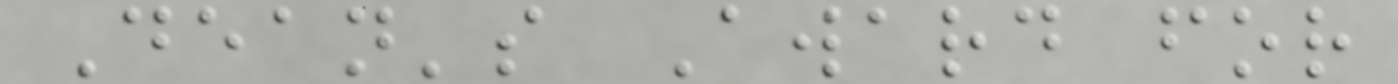Dean's Award for
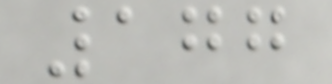177
